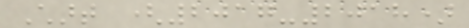Chart (2017-2018)
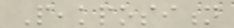Peakposition
